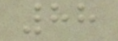88
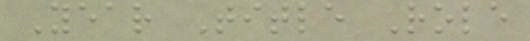Year Title Role
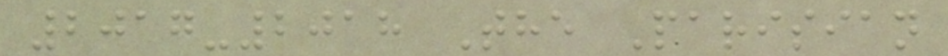2017-2018 The Parisian
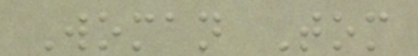Woman Tom
